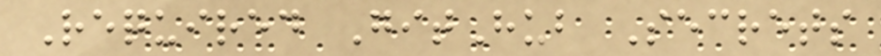Required GitHub Secrets
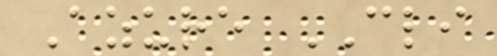Azure CLI
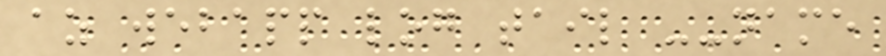az webapp log tail --name
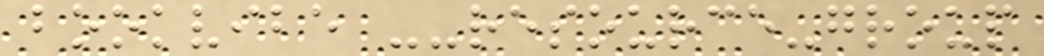bookvibe --resource-group
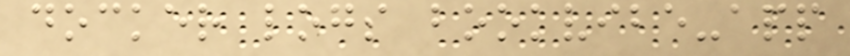docker logs bookvibe-app
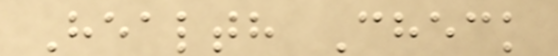Health Check
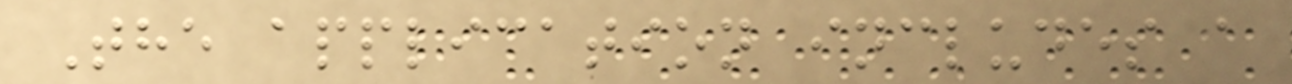The application includes a
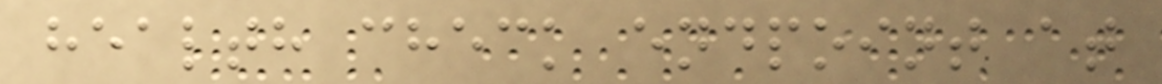health check endpoint at
